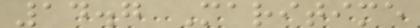14.7 Maritime
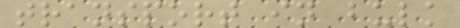transport in bulk
